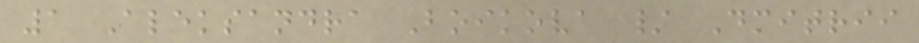1 Aleksandra Boikova / Dmitrii
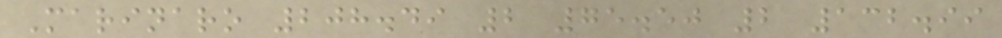Marinaro 208.49 2 75.50 2 132.99
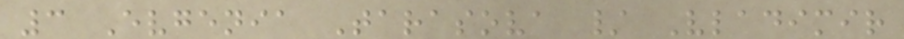3 Evgenia Tarasova / Vladimir
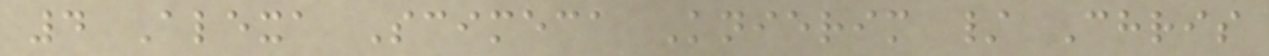4 Alexa Scimeca Knierim / Chris
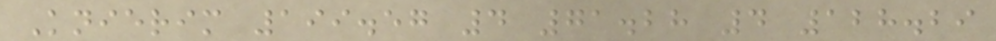Knierim 199.57 4 71.28 4 128.29
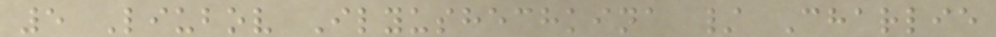5 Liubov Ilyushechkina / Charlie
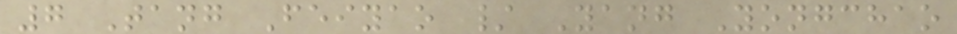7 Tang Feiyao / Yang Yongchao
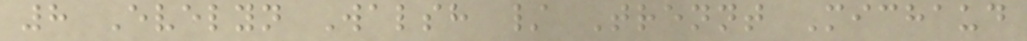8 Evelyn Walsh / Trennt Michaud
